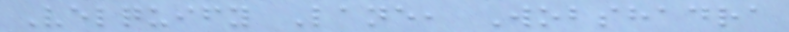Velquify Lane, Wobshadra
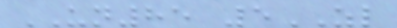UN85 5ZL
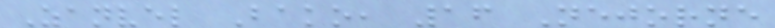Zanvel Bako, 16 Nejorne
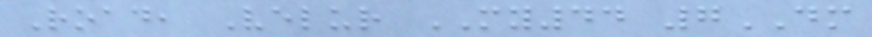Road, Velur MY44 7DM
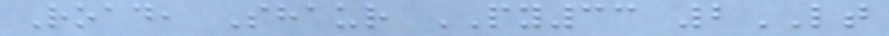Road, Shaur PY33 2LT
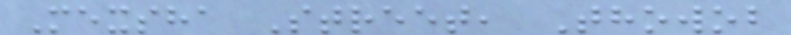Mexsha Street, Thowob
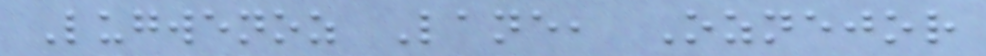Lugwenoz Lane, Oznejor
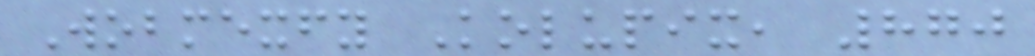Wobmexfy Kolupix, 870
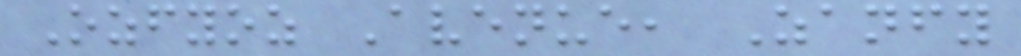Ozfyoz Avenue, Zanfy
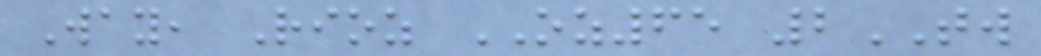Way, Rioz OZ65 2TW
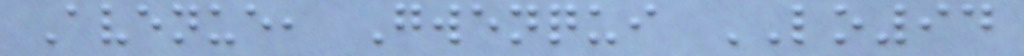Avenue, Gwenqui LO94
